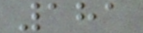181
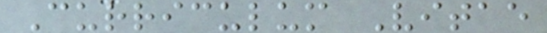Curriculum Vitae
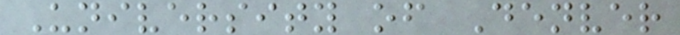University of Denver
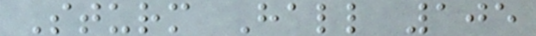Sturm Hall 105
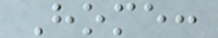Home:
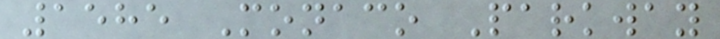1585 Monaco Parkway
